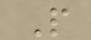P
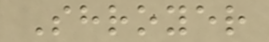Shroyer
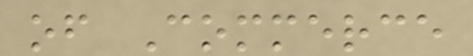of Commerce
